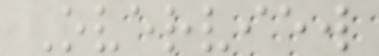Overview
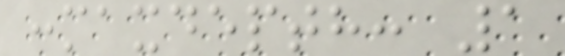:maxdepth: 1
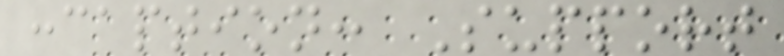:caption: Support
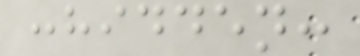:hidden:
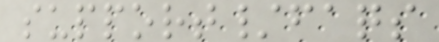support/faqs
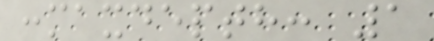:maxdepth: 1
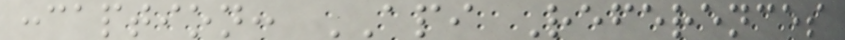:caption: API References
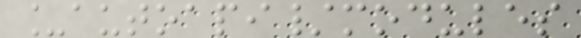_autoapi/modules
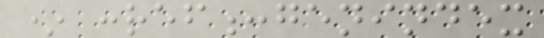* :ref:genindex
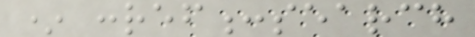* :ref:search
